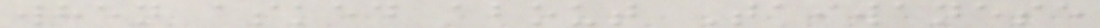when asked about Taiwanese
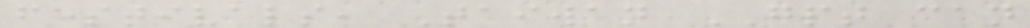festivals, Taiwan GPT can
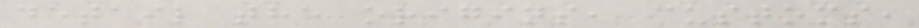detail the origins, customs,
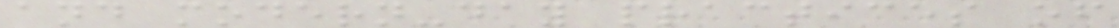and modern-day practices of
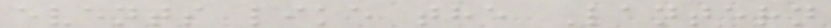events like the Lantern
